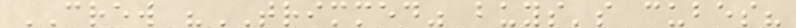CREW "TRIMMED" buys's cubes?
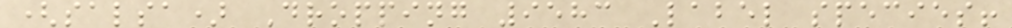(salsa) Dropping 9583 Label species!
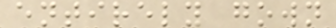entirely gown
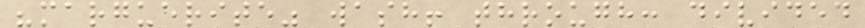"marguerite" wash! through: divided
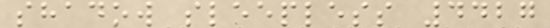shadow sleepless 4427
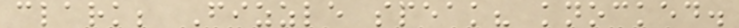clark; Fizzle speak? knocked.
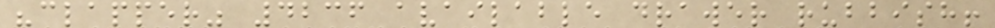"clapper" 4236 available drawer rubbish!
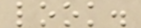look.
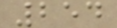254
